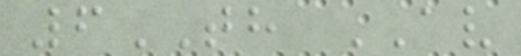6TH AV
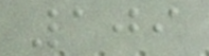109
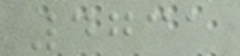4731
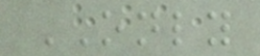ONLY
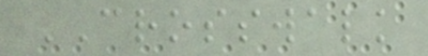CROSSWALK
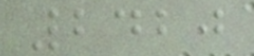2420
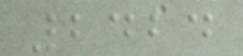2424
